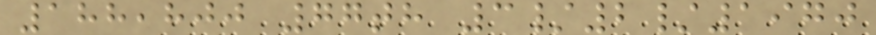188,800 77th 3/2/1970
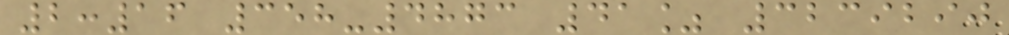2:16 358-4873 41% 3239290
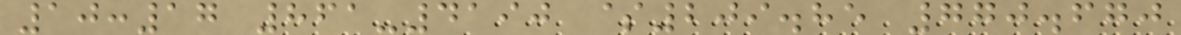10:17 861-4190 $209.85 770.670
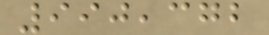990,372
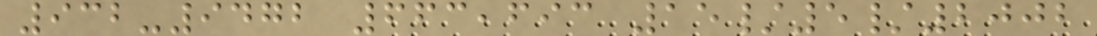932-9472 663,693 15/5/2002
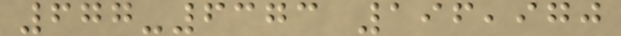677-6373 196,970
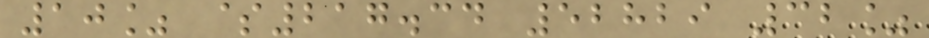10% $217.34 52829 32%
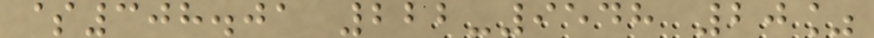$308.01 222-9548 20%
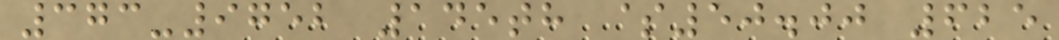373-9752 145th $50.00 625
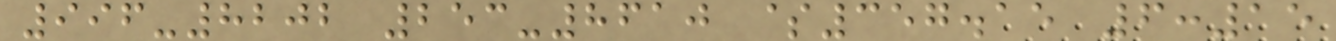996-8202 253-8610 $357.15 6:15
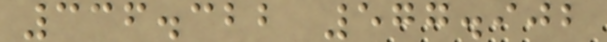336.322 577.902
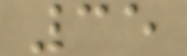35
